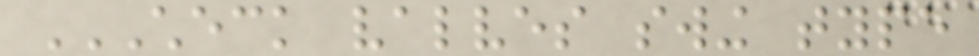CHECK VALVES SWING TYPE
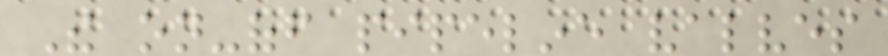The on-off pipeline valves
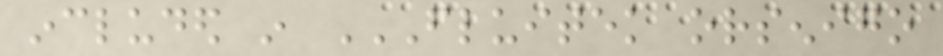included in FLUITEK ORSENIGO
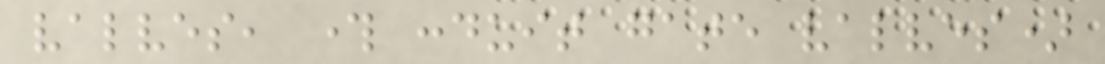valves, through conduit gate valves)
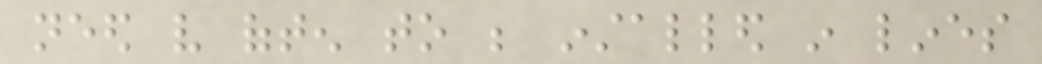need very often to be installed in lines
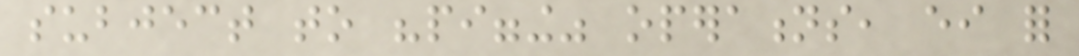subject to "pigging" operations, either for
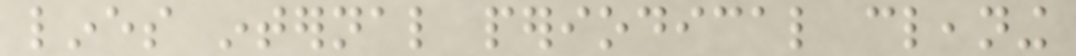lines internal periodical cleaning
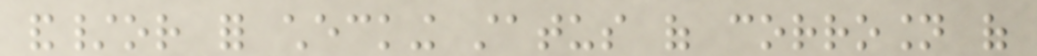and/or for checking status of corrosion of
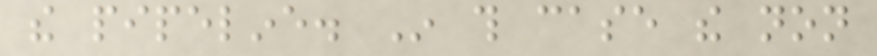the pipeline. In this case the non
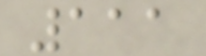111
